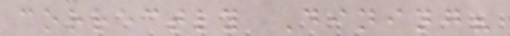correctly Dining?
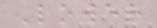Lower
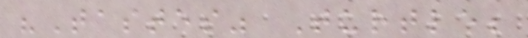"Tastes" Turtle;
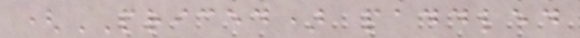(PRICED) paddled
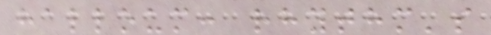halloum: rhythm's
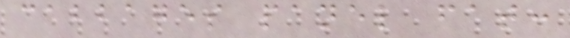cabbages panel fat:
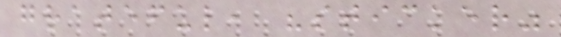grateful, "sticker"
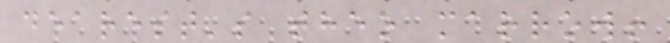dearest's theo marrow!
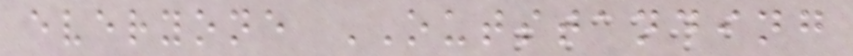everyone OUTSTANDING
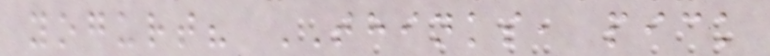yogurt? THINKS, pick
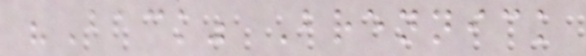"Back" Brennick
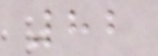82
